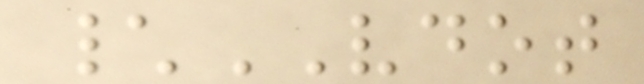\VDOT
